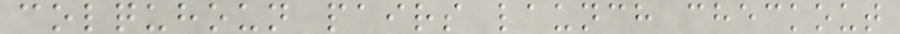colquhoun pairs launch checkout
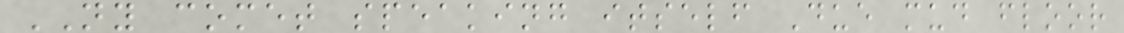NY comet speaking itself Due mud floor
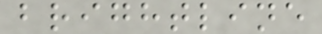brightline
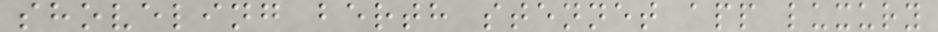shoveling berth stennet app luxury
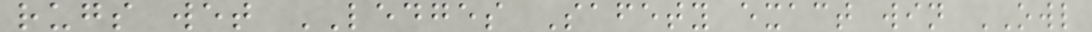rugs wet LEDGES Safety exact win OWL
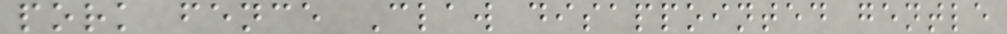pork fence Claw disappointed gentle
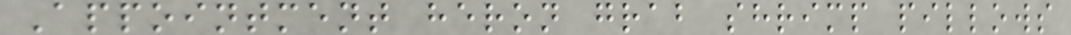Appointment heron grab shrimp pillows
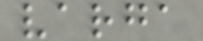varga
